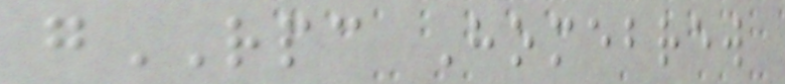gRPC Homebrew
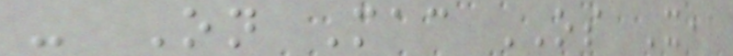- On Mac OS X,
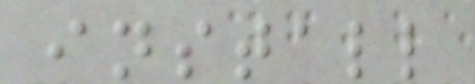install
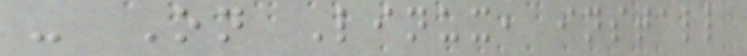- On Linux, install
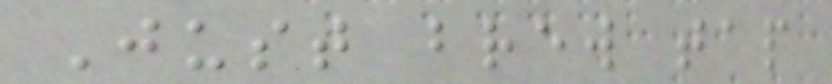Just brew tap
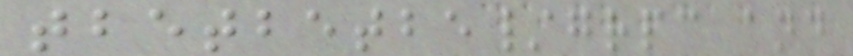tbetbetbe/grpc and
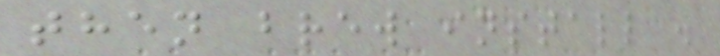then brew install .
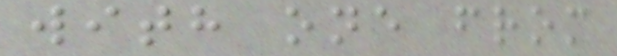with one from
